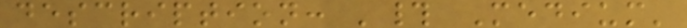description: '# Medium'
